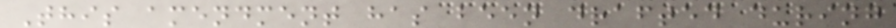This amendment has been drafted during
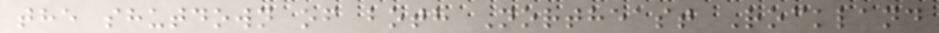the shutdown of both Northeast Rockland
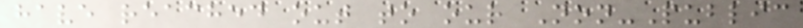have reached out to our Non-Public
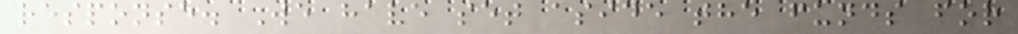response. We have set aside the funds for
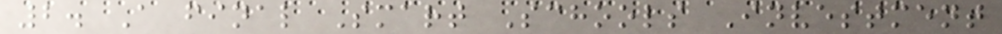2. A final Smart Schools Investment
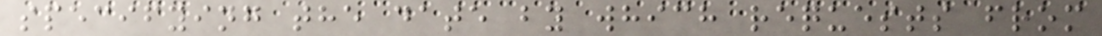specifying the date by which requests from
